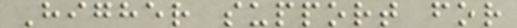Higher support for
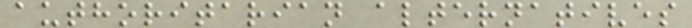authoritarian alternatives
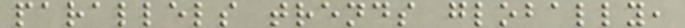parallels trends globally,
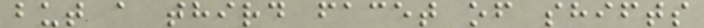but a third facet of shifts
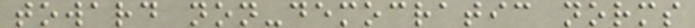toward non-democratic norms
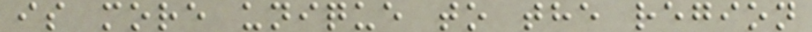is more unique to the region
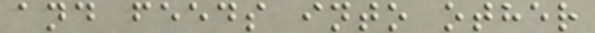and feeds into other
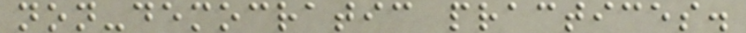non-democratic practices.
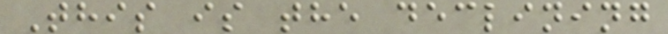This is the declining
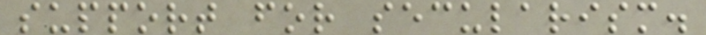support for secularism.
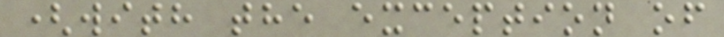(with the exception of
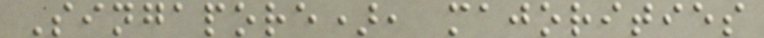Singapore), majorities
